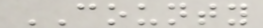COUNTY
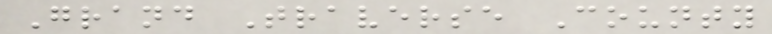Grand Traverse County
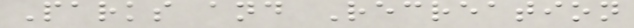Parks and Recreation
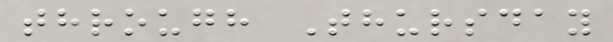through Thursday
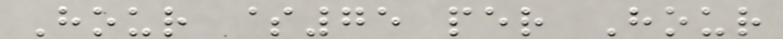Hour $75 per Hour
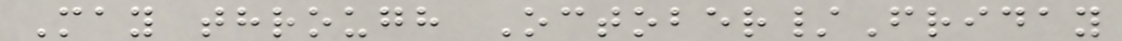May through October/Friday
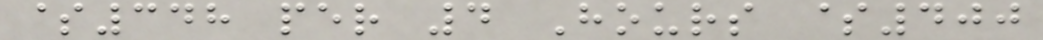$348 per 4 Hours $400
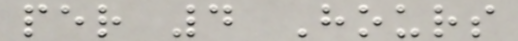per 4 Hours
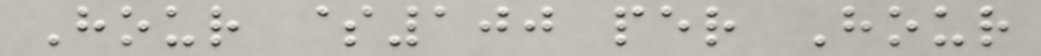Hour $100 per Hour
